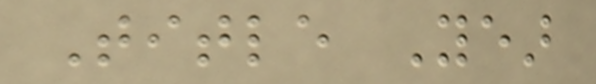Title Year
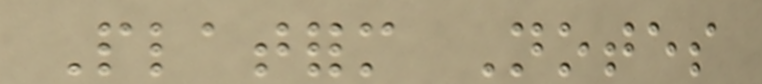Platform Notes
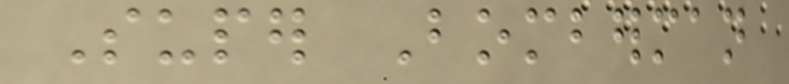Super Bomberman
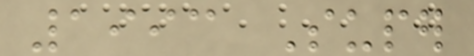1993 Super
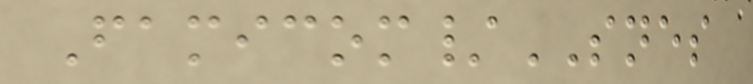Famicom/SNES
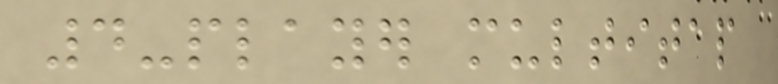4-player multitap
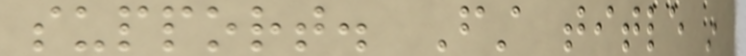support. First title in
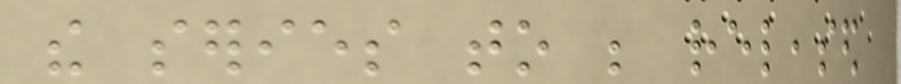the series to be released
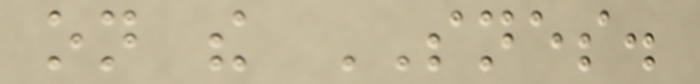on the SNES.
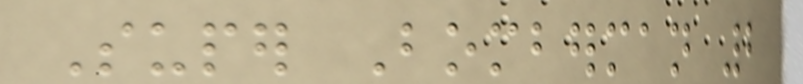Super Bomberman 2
